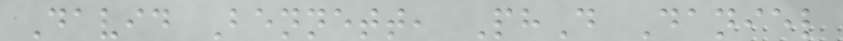David Bennett, PhD Daniel
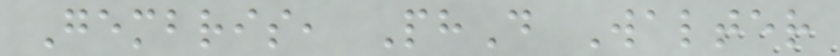Gembris, PhD Walter
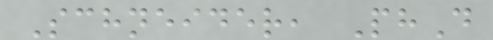Schneider, PhD
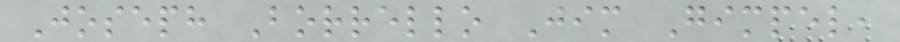Joseph Borrello Jim Gimpel,
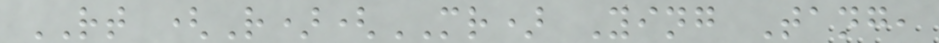RT (R)(MR) Ying Tang,
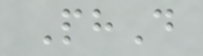PhD
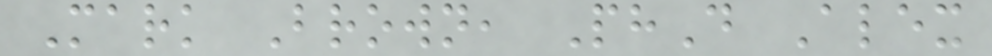Mark Brown, PhD Alex
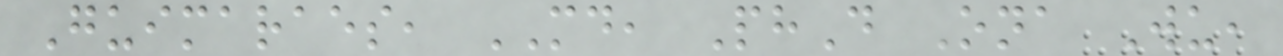Guimaraes, MD, PhD Ona Wu,
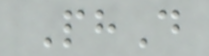PhD
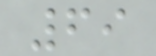69
